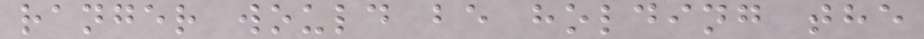ranger would be holding the
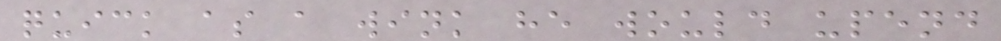quick as a wink he would upend
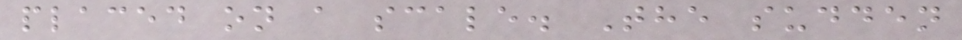placed on a scale. The sudden
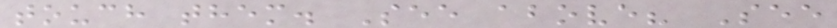touch them. See above? See
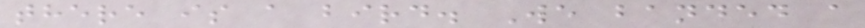there is a bird. We banded a
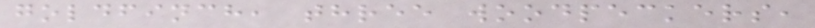goldfinch, three woodpeckers,
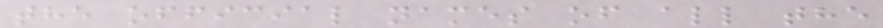the official names of all the
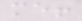me!
